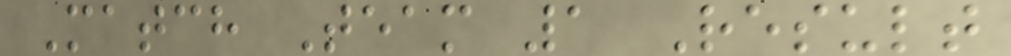Match Team 1 Result
